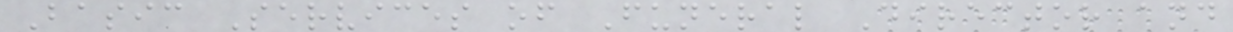Basic Services of Funeral Director and
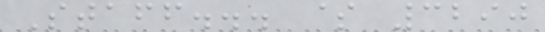Staff... $ 3290
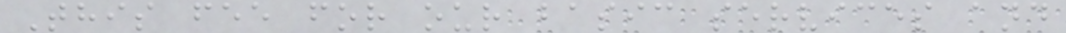This fee for our basic services and
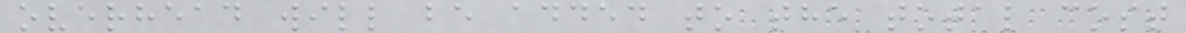overhead will be added to the total cost
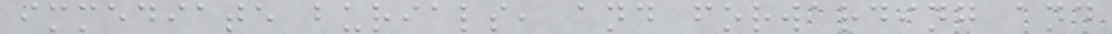immediate burials, and forwarding and
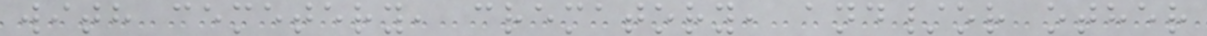with cemetery, crematory, and/or other
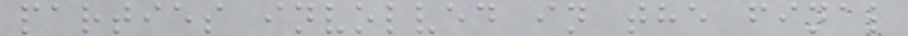parties involved in the final
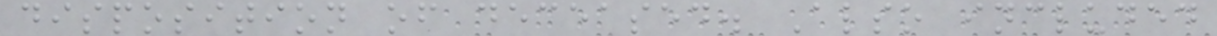disposition of deceased. Also included
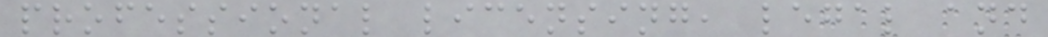professional licensing, legal and
